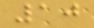10
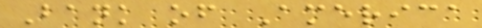Bank of America
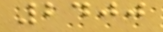2400
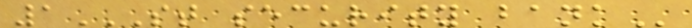1ST SECURITY BANK
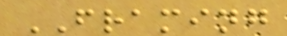FRAMING
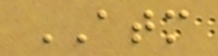ATM
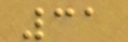31
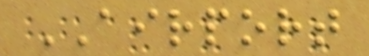AIRPORT
